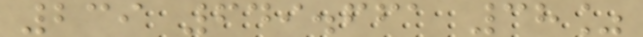239 649.661 38%
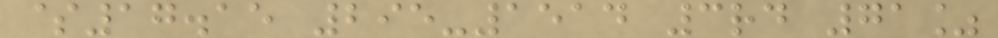$17.15 295-1514 3rd 71%
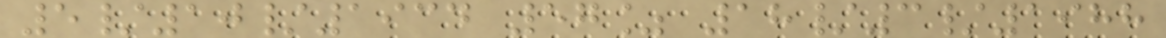5/10/1934 57% 18/3/1988
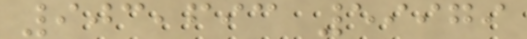903,693 59979
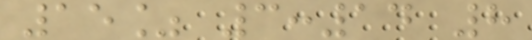15% 3:14 8
